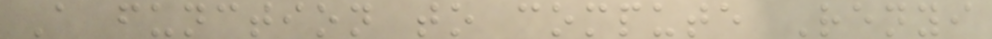A function to compute Renyi
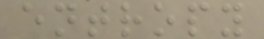entropy
